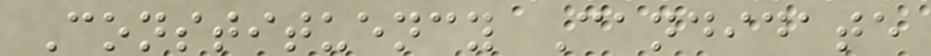Constituency Candidate
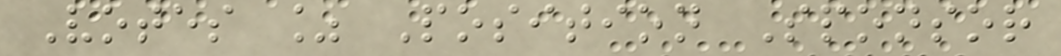Votes % Position Sponsor
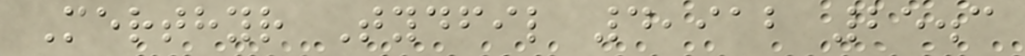Merthyr Tydfil 4,912 25.3
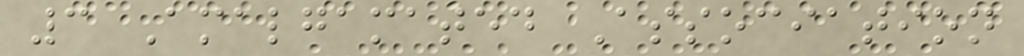3 Amalgamated Association
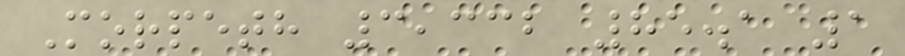Morpeth 3,332 85.1 1
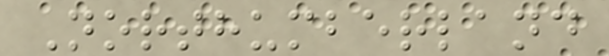Northumberland
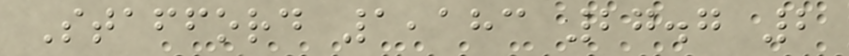Stafford 1,183 27.7 2
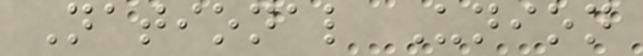National Union
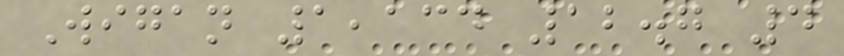Wigan 1,134 12.7 4
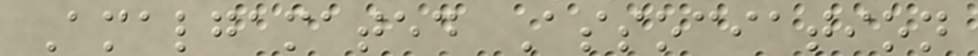Amalgamated Association
